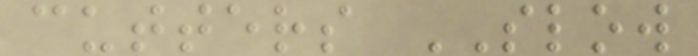cutters SLOW
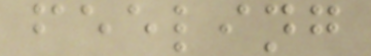feeling
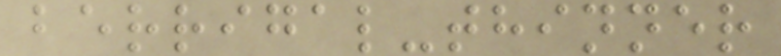berrigal-thinner
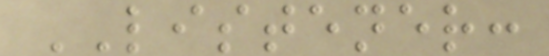LISTENER:
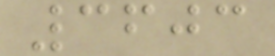3603
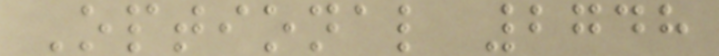Optional 2748
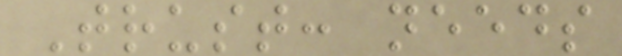Trust: needs
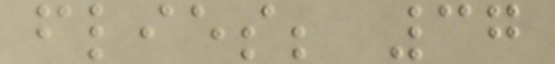flies; 37
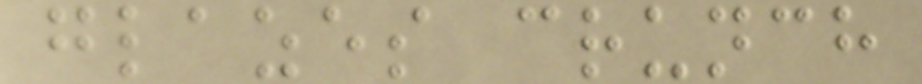glazes crunch
